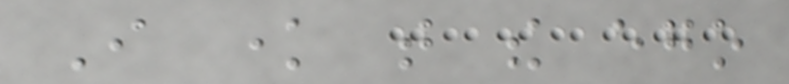I know that the ego
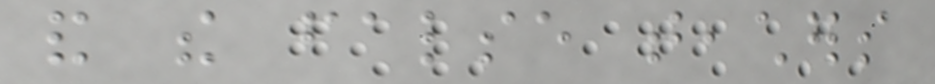and the false teachers
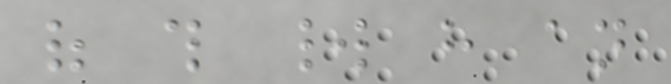of this world have an
